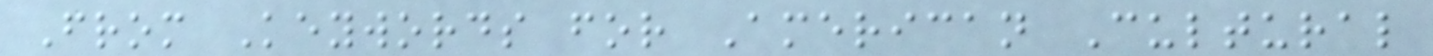From Keywords for American Cultural
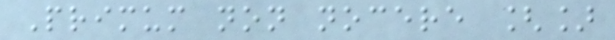Primum non nocere []
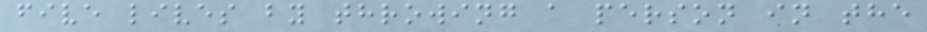five lives by throwing a person in the
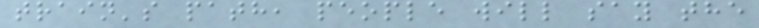train's path, people will say the
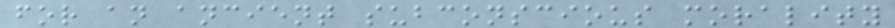for an ancient subconscious morality
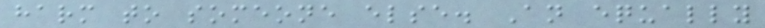harm to someone else. An equally
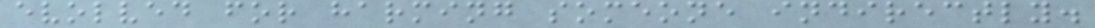evolved for harming someone indirectly.
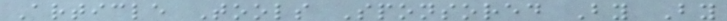Article Tools Sponsored By By
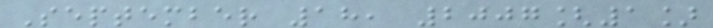September 18, 2007[1]
